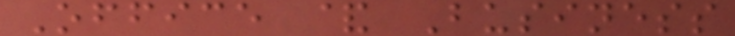Office & Business
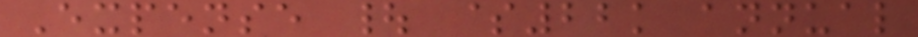Expense | $22k annual
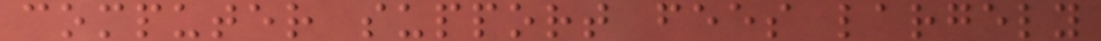computer support fees largely
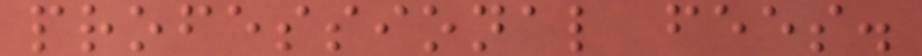professional fees.
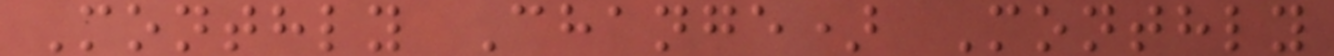Monthly Change) Monthly
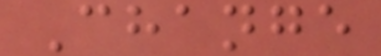Change
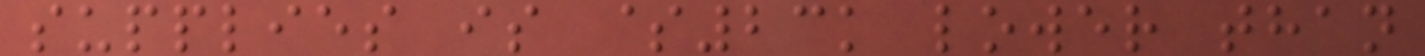supplies is $23k lower than
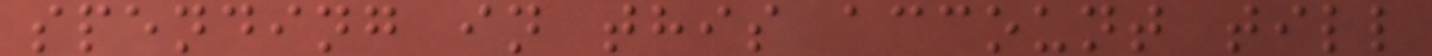spending in this account till
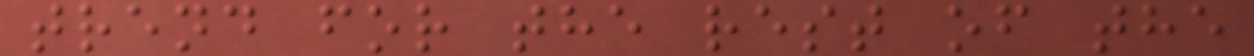trend for the rest of the
